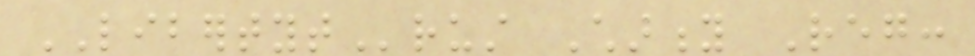LIBERTYTrust Charity Reg:
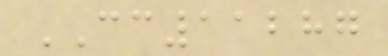CC11287
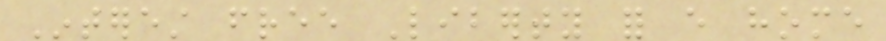Interest free Liberty for every home
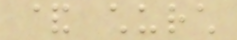& church
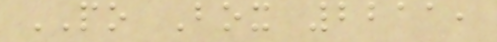PO Box 2211,
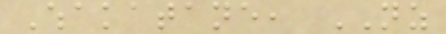Whakatane, NZ
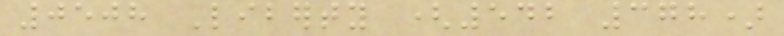0508 Liberty (542 378)
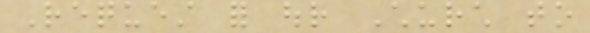Request for our Church to
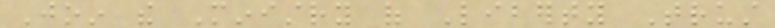Join the Ministry of Liberty Trust
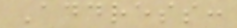Address:
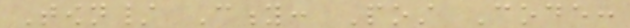Town/ City: Post Code:
